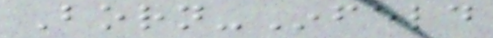Born-Infeld
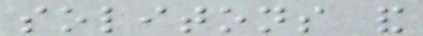solitons and
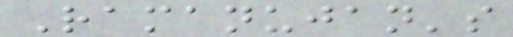Ramanujan's
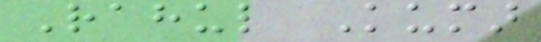Rahul Kumar
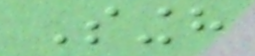Singh
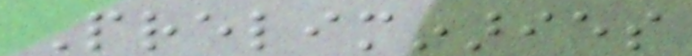Preliminaries
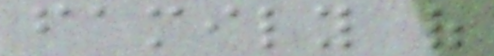family of
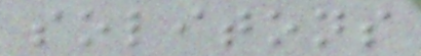solitons
